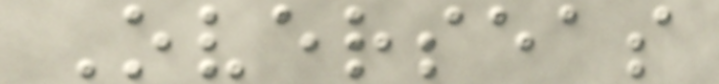Overseas
